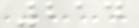214
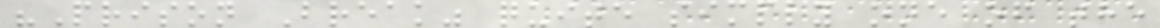"Prison Break" quite simply one of the
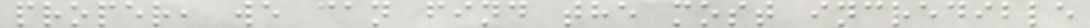proper, we can find the most incredible
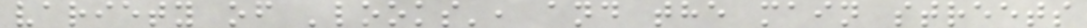variety of 'looks', and the main streets
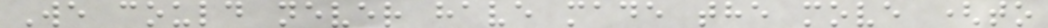We could never have made the move (to
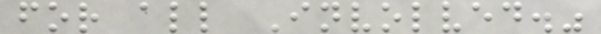for all Involved."
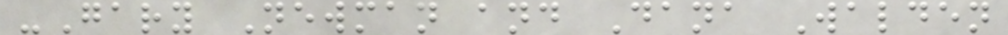-Gary Newman and Dana Walden
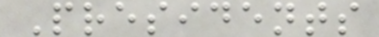Presidents
